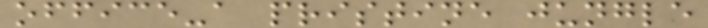office-a pristine jungle
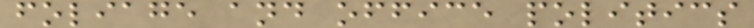foliage and office politics
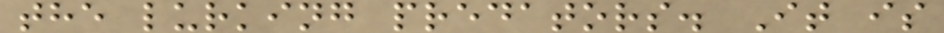the lurking predators. It is
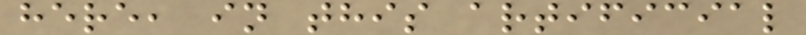here, in this artificial
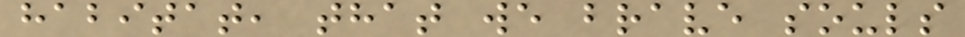habitat, that we brave souls
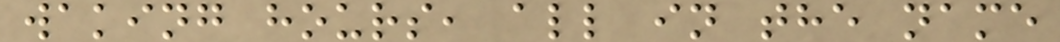waking hours, all in the name
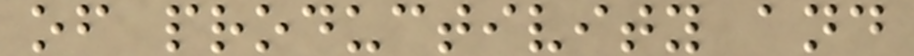of productivity and
